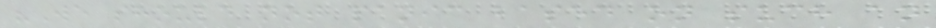"We should not panic based on such an
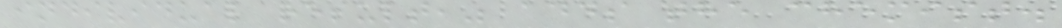individual result," adds the chemist.
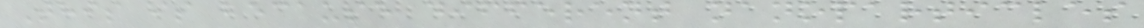This is because different nanoparticles
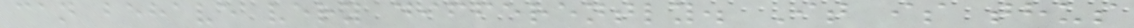can behave very differently. It is thus
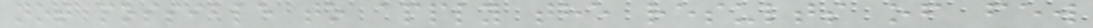not possible to apply the results of few
